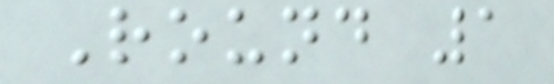Round 1
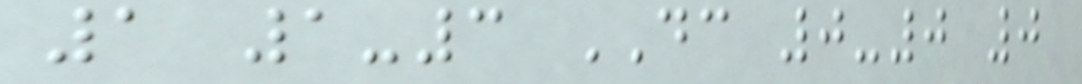1 1-3 DC 0-0 0
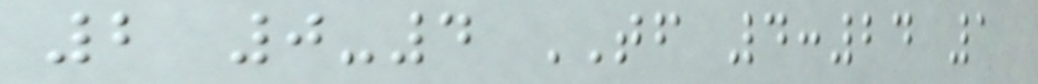2 0-4 TF 4:24 1
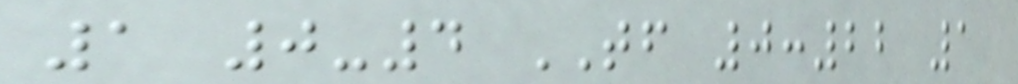1 0-4 TF 0:22 1
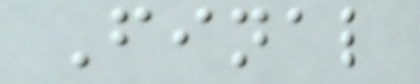Final
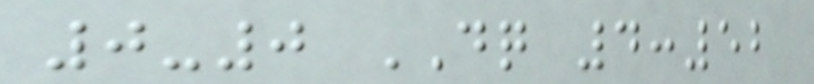0-0 DQ 4:52
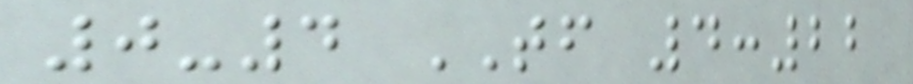0-4 TF 4:22
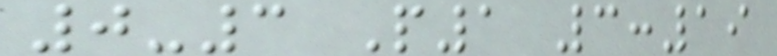0-3 P1 3:19
